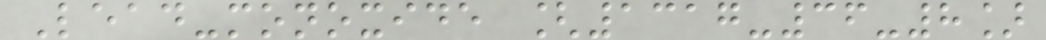Lead-monoxide [1317-36-8]
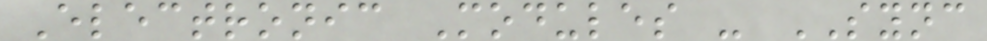Electronic Modules - SYNC
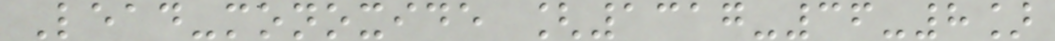Lead-monoxide [1317-36-8]
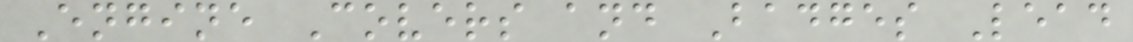Engine Covers and Badges Lead
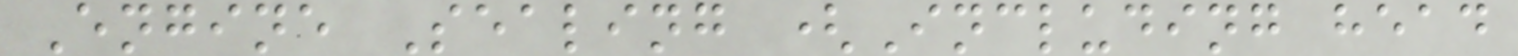Engine Sealing (Including head
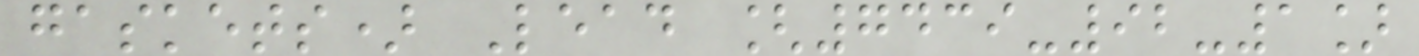gaskets) Lead [7439-92-1]
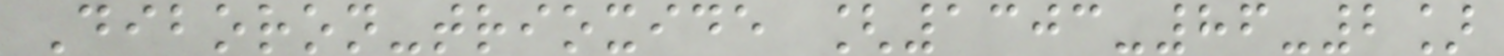Diboron-trioxide [1303-86-2]
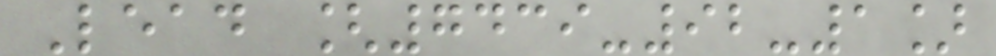Lead [7439-92-1]
